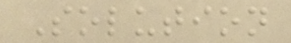Solution
